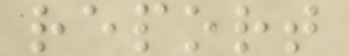report
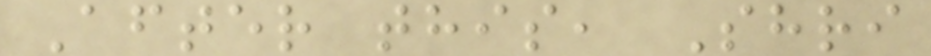After this, Shri
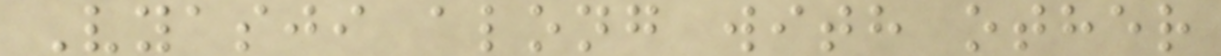Vyasji along with other
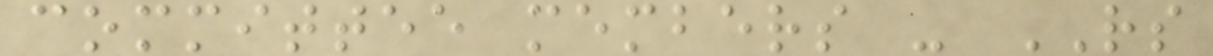committee members - RS
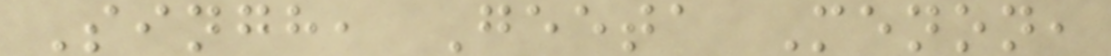Singh, Geeta Menon,
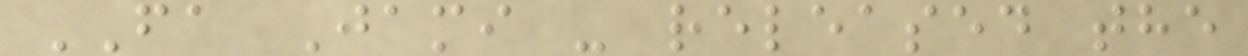FA Jami - released the
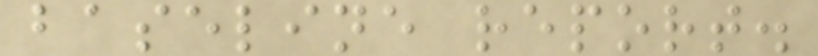baseline report.
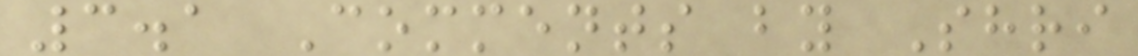3.1 Comments by Shri
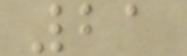21
